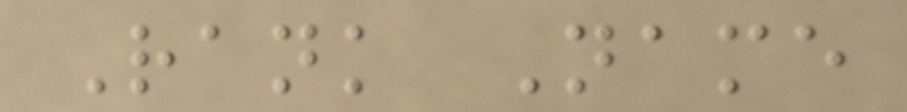Rank Name
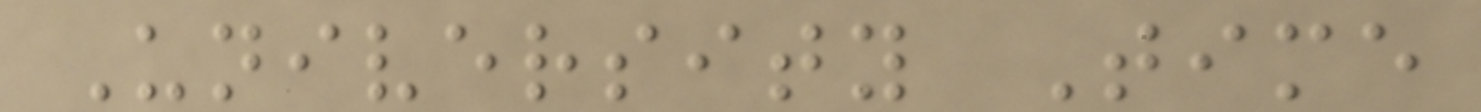University Time
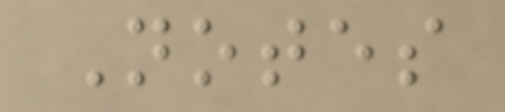Notes
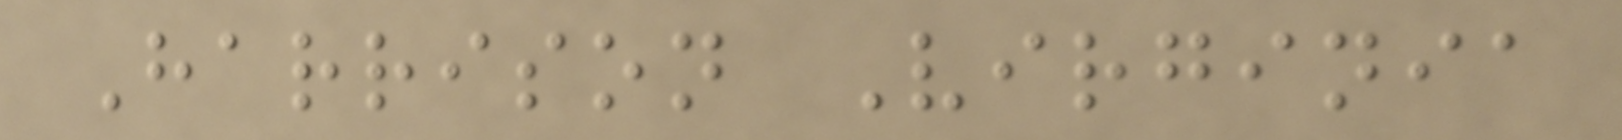Harrison Virginia
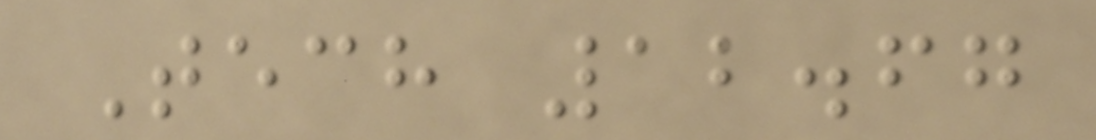Tech 12.67
